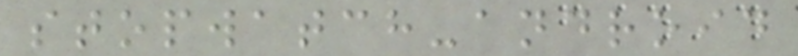stopwatch-android
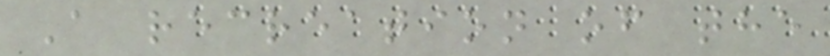A recreation of the
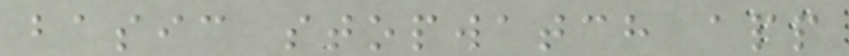basic stopwatch app
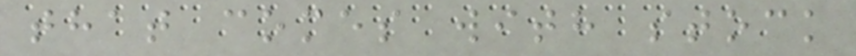that comes with stock
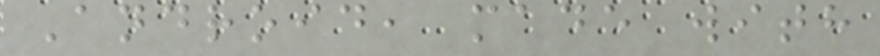Android, made with
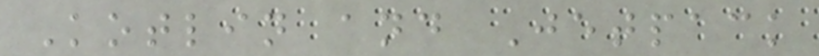Kotlin and Jetpack
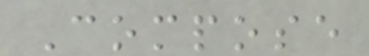Compose
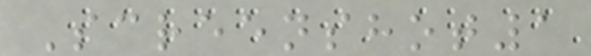Screenshot1
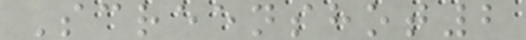Screenshot2
